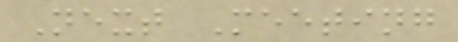Next Meeting
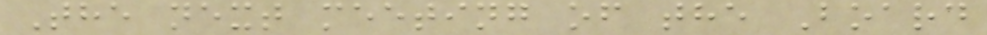The next meeting of the Board
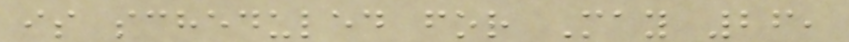is scheduled for May 26,
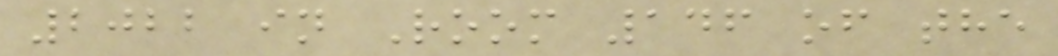2022 in Room 146 of the
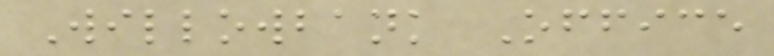Willowbank Office
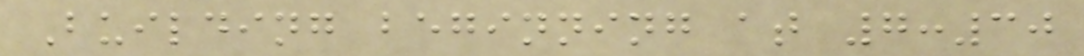Building beginning at 7:30
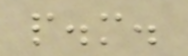p.m.
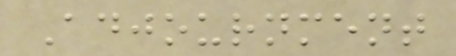Adjournment
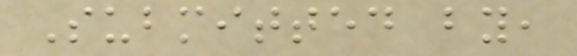Submitted by,
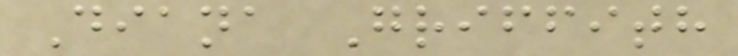Diana Griffith
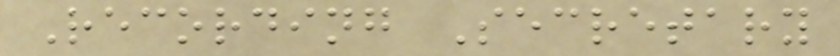Recording Secretary
